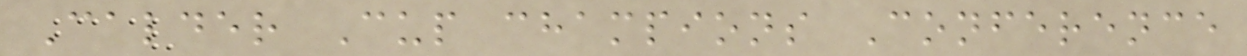Calder Cup champions Conference
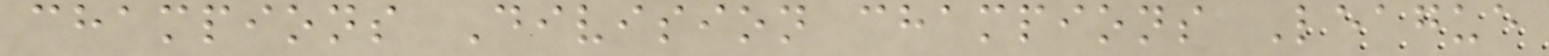champions Division champions League
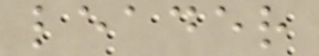leader
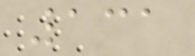131
